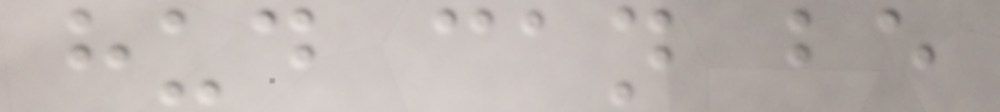hud can be
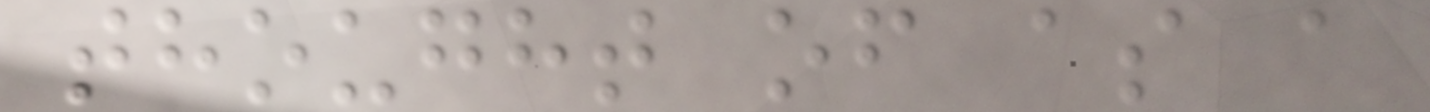thought of as a
